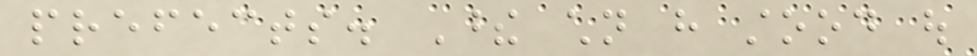prefects. These children have stood out
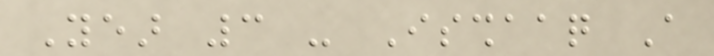Year 3 - Isshaaq A
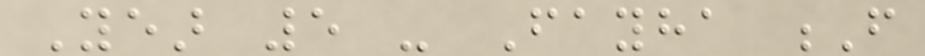Year 5 - Fayha F
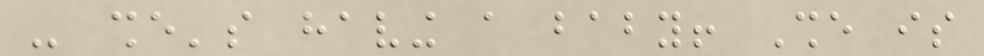- she's having a baby! She is
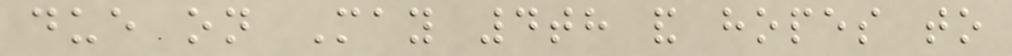due on May 4th and hopes to
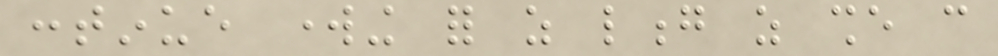continue working for as long as she can
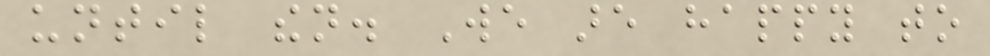until then. We are happy to
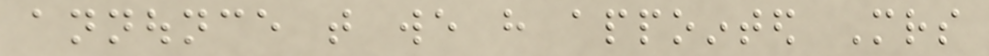announce that we have appointed Mrs
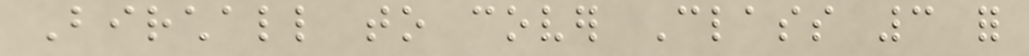Birchall to cover Class 3 for
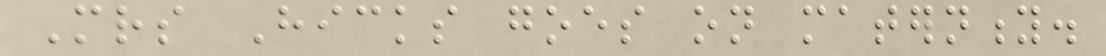Mrs Hicks goes on maternity.
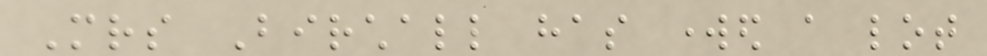Mrs Birchall has worked a lot
